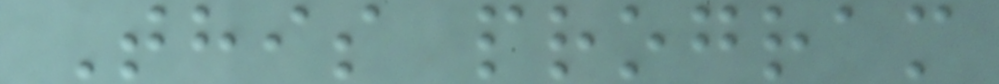This program
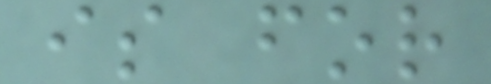is for
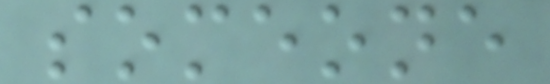someone
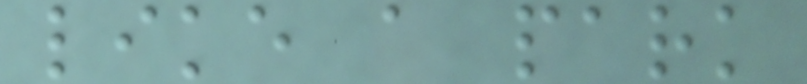like a park
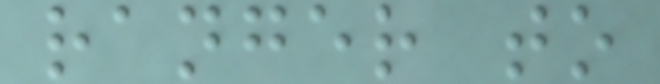ranger to
